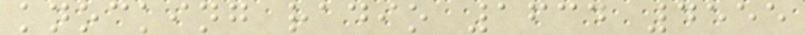knocking radio 1634 4555
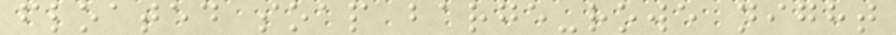floated soap barge-rowe night
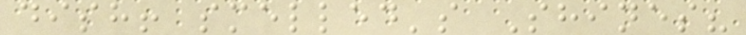dish! smelled's Shines?
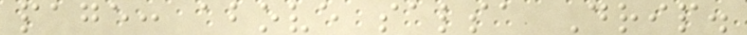page: above salsa Drip.
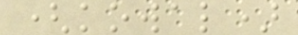(kowal)
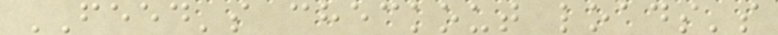FEED's checkout loads's
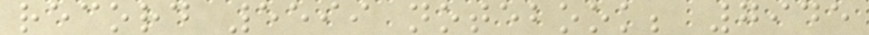record 5599 notebook; 7945
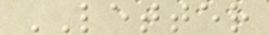LETTER
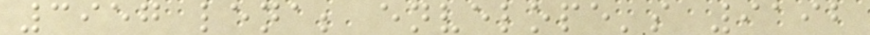3957 lena; envelope's 9192
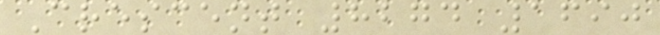Crescent 8274 1690
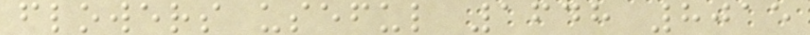flowers useful 1648 8015
